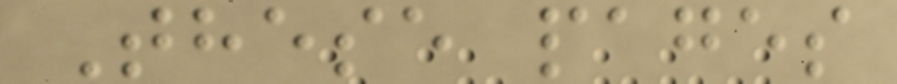These pages
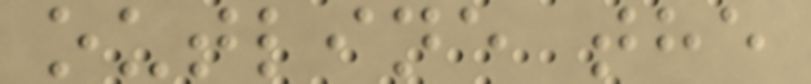outline the
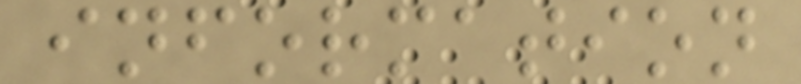information
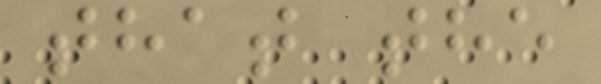that the
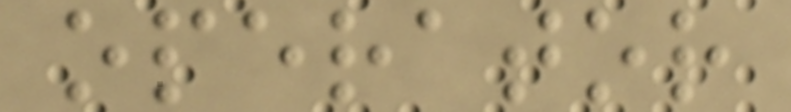operator
